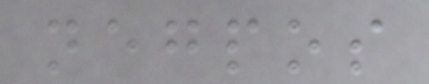negpos
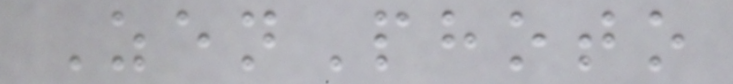ZenPhoto
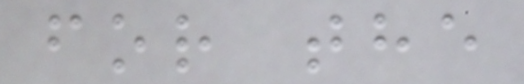for the
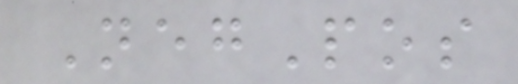NegPos
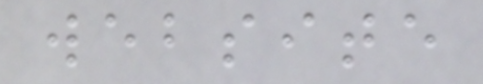website
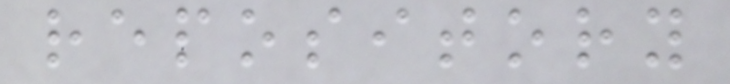repository
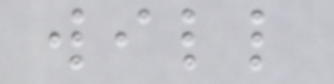will
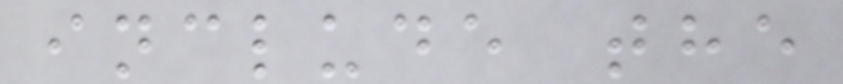include the
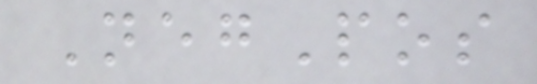NegPos
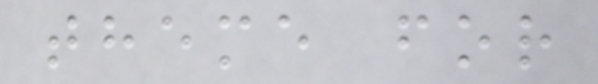theme for
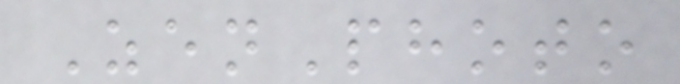ZenPhoto
